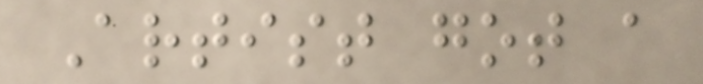Artist got a
